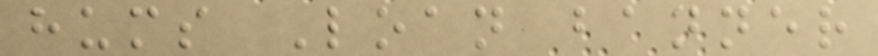hums Loan banner
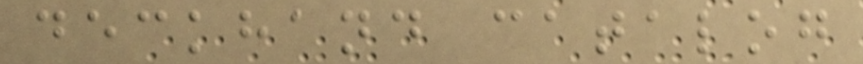deckhand catalog
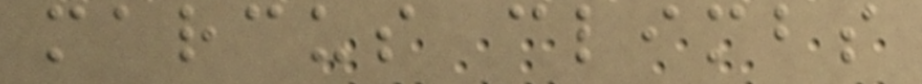marcus climbs
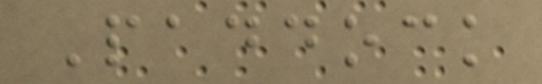Paddock
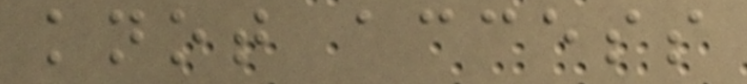knot access
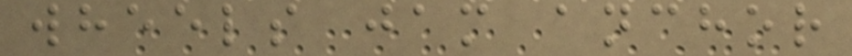wheels jam anchor
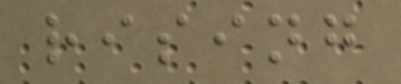rising
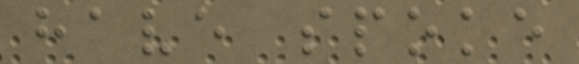have spoke
